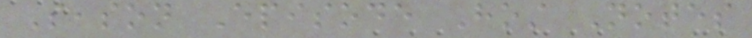Season Episode Host Notes
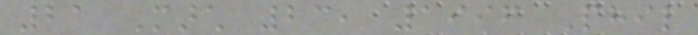21 March 23, 1996 Phil
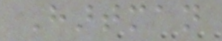Hartman
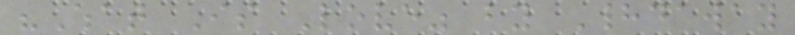"What Is Love" by Haddaway
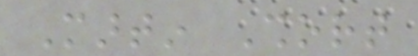Martin Short
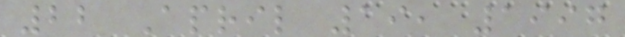22 April 19, 1997
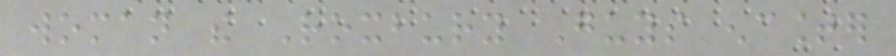woman the Roxbury Guys encounter
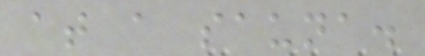at a sauna.
